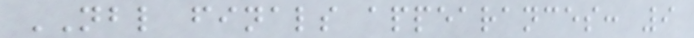NBL finals appearances: 9
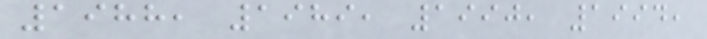1988, 1989, 1990, 1994,
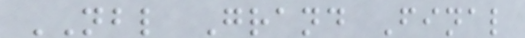NBL Grand Final
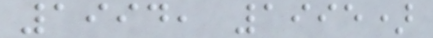1994, 1995)
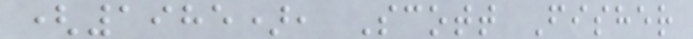(1985), Scott Fisher
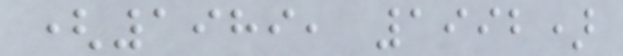(1989, 1992)
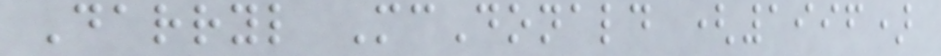Darryl McDonald (1996)
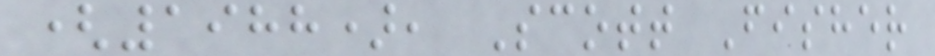(1988), Scott Fisher
